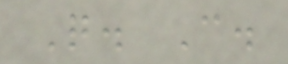Q. C.
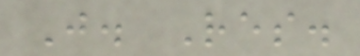J. Res.
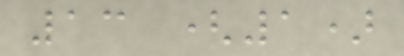13 (1)
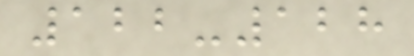122-128
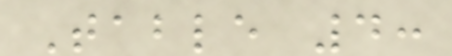Table 4:
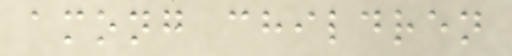among children
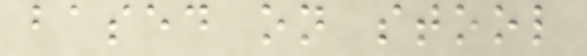based on stool
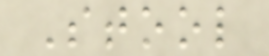Stool
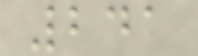241
